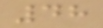48
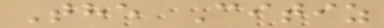The Citiz
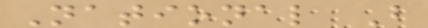National B
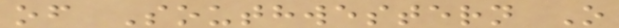of Southwestern O
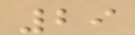29
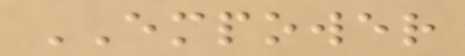EMPOWER
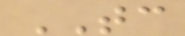TC
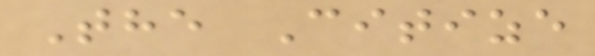The Citize
